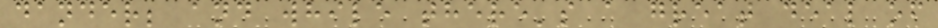dander; and while there's a great deal of
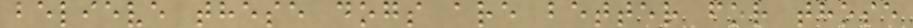believe these dogs are better for those
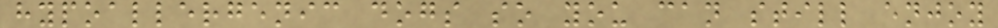hypoallergenic dogs so you can still enjoy
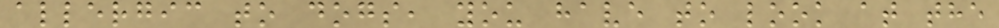allergic to dogs, you have to look at the
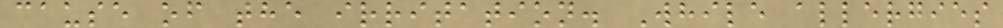cause of the irritation. While allergies
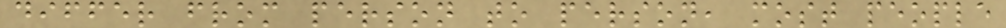differ from person to person, most people
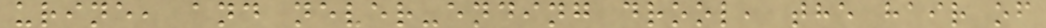urine, and never-ending drool, the hair of
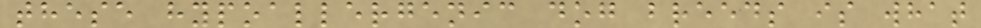these hypoallergenic dog breeds is what
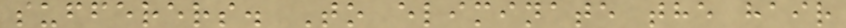sufferers. To eliminate the hair
